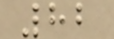82
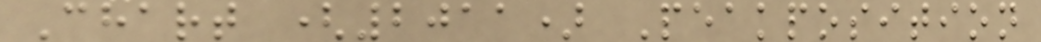Chart (2011) Peakposition
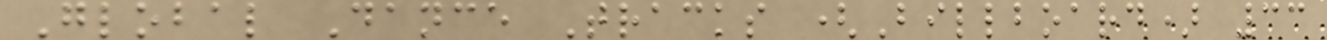Global Dance Tracks (Billboard) 33
